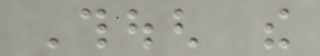Though the
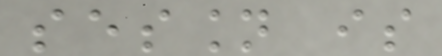session is
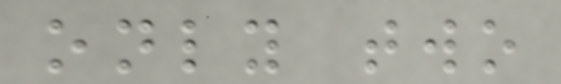only two
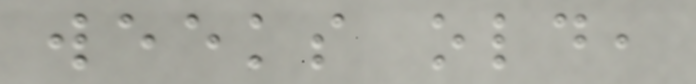weeks old,
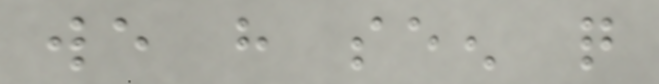we have seen quite
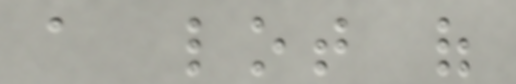a lot of
